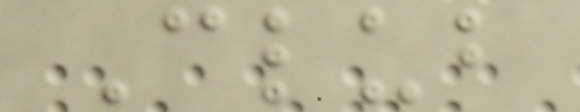Club
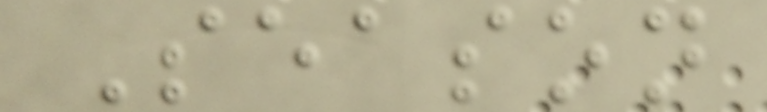Season
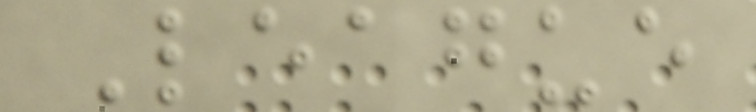League
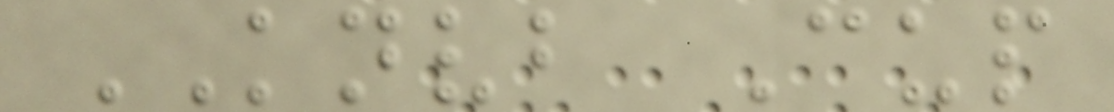KNVB Cup
